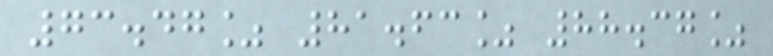73.47% 81.63% 88.37%
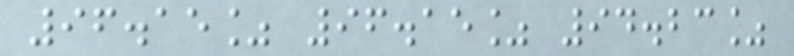96.15% 96.15% 94.23%
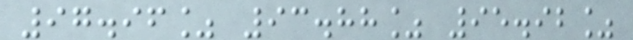97.96% 93.88% 95.92%
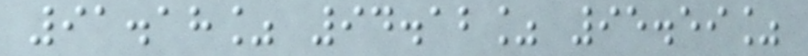91.18% 94.12% 95.59%
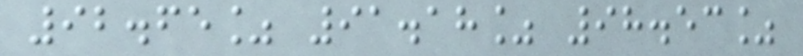92.65% 91.18% 98.53%
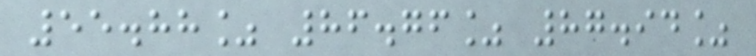55.88% 86.76% 87.94%
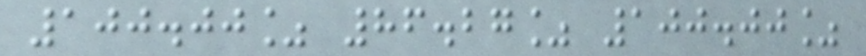100.00% 86.27% 100.00%
